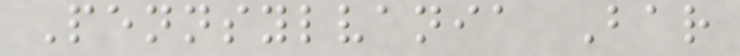Pennsylvania Bar
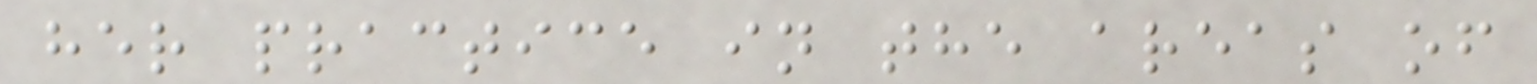her practice in the areas of
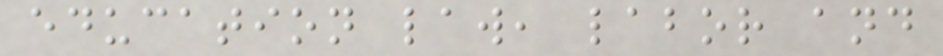education law, labor and
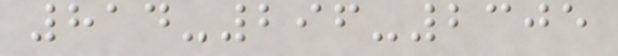814-296-2305
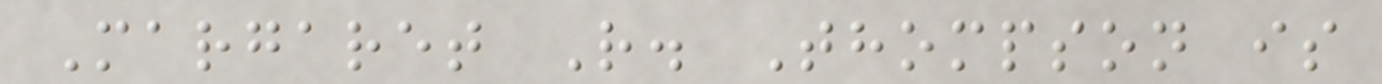Margaret R. Thompson is
